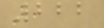222
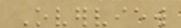Overview
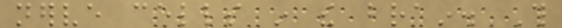nerve cells in the brain. This
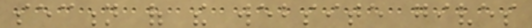section of the website gives
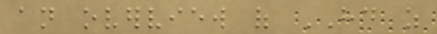an overview of HD as
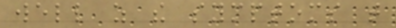well as the symptoms that
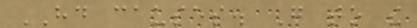HD causes. Go to the
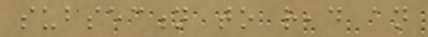subsection to read an
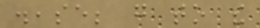disease; go to the
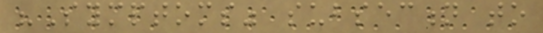"Symptoms" subsection to
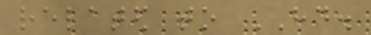related to HD.
